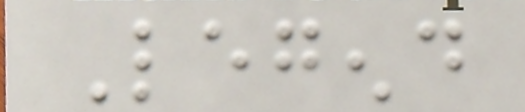Legend
